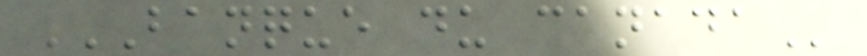BANQUE DU CANADA
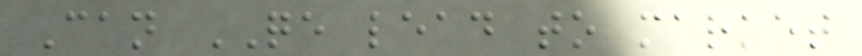Can QE lead to market
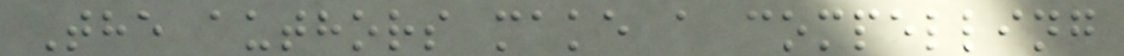The authors make a compelling
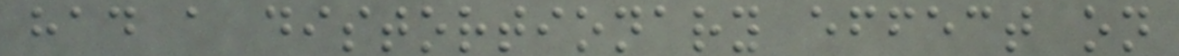had a distortionary effect on
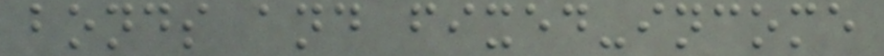bonds and fixed-income
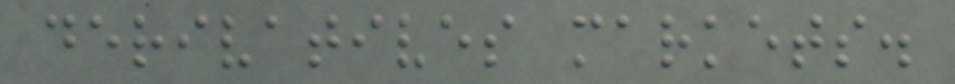derivatives markets.
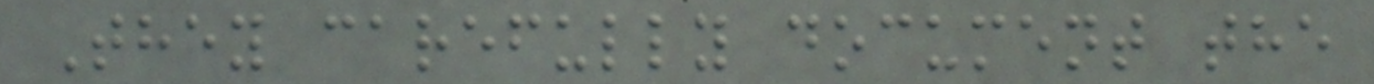They carefully document the
